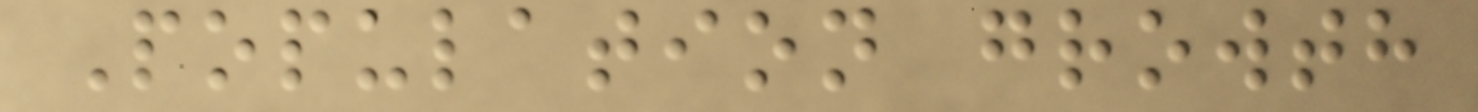Population growth
